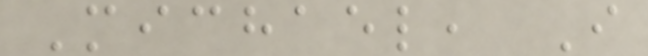Michael, I
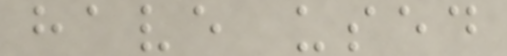have used
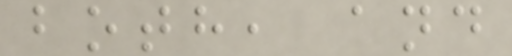both, and
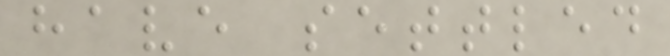have settled
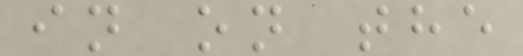in on the
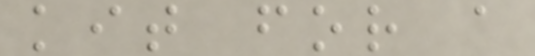kit for a
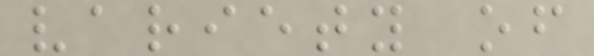variety of
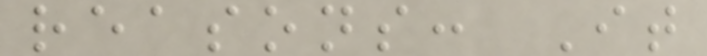reasons: It
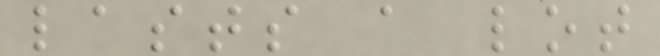lasts a lot
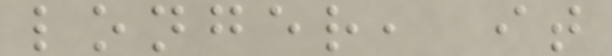longer, it
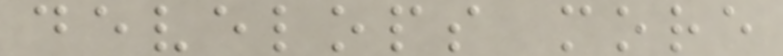develops more
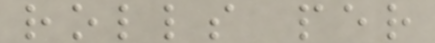rolls per
